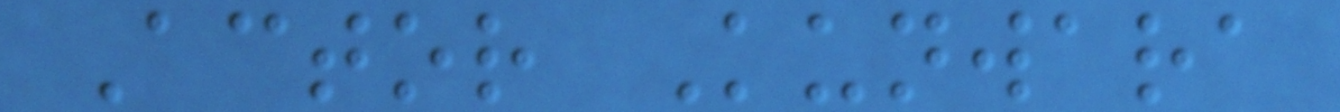Actor Kunwara
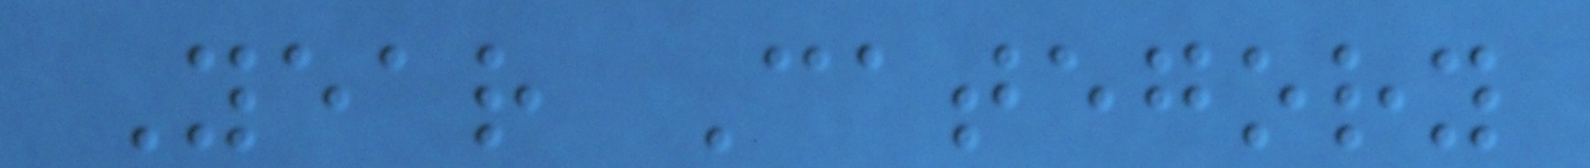Year Category
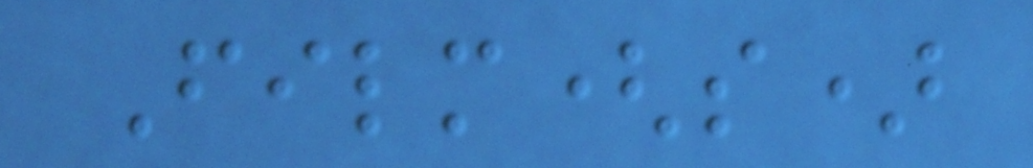Film(s)
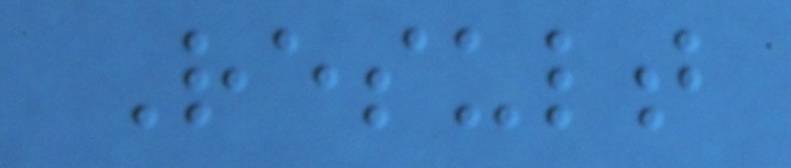Result
